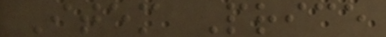Item Price
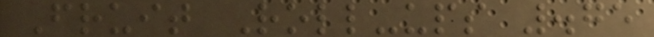Fruit Roll-ups .75
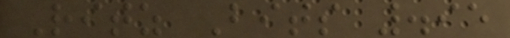Ritz Bits .95
